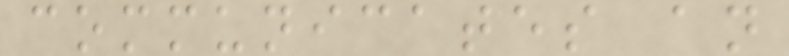communicates an
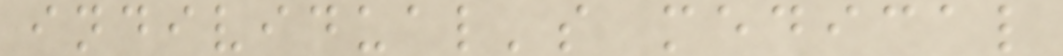individual's medical
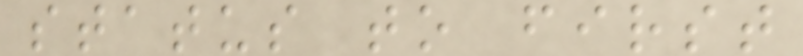status to first
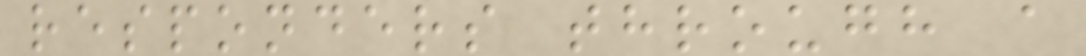responders through a
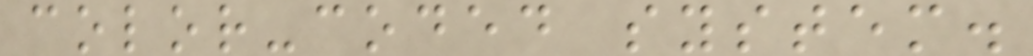color-coded system.
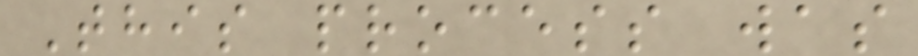This process was
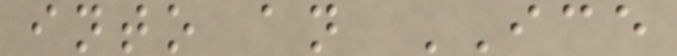into an ICE
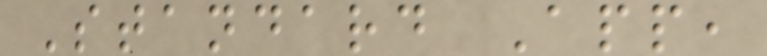Standard App,
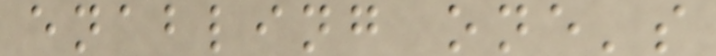enabling one's
